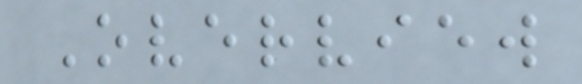Overview
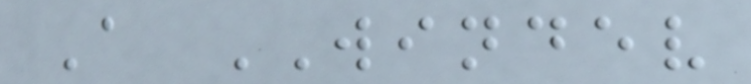A WINDEV
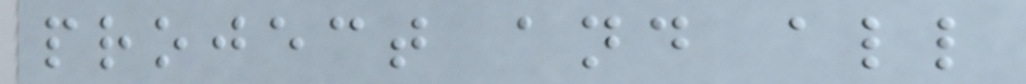project and all
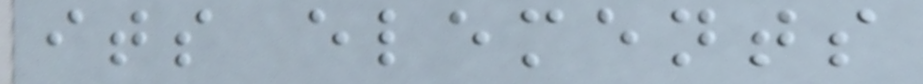its elements
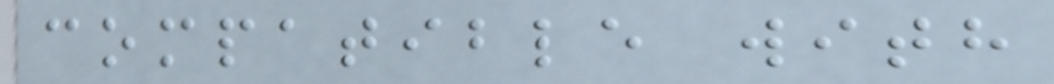compatible with
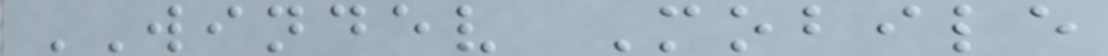WINDEV Mobile
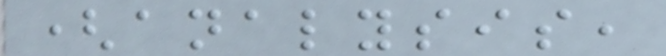(analysis,
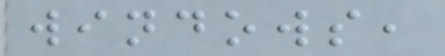windows,
